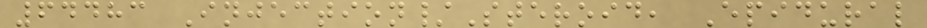64483 Injection/Steroid, Epidural
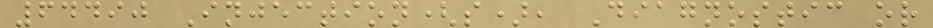64490 Injection(s), Diagnostic or
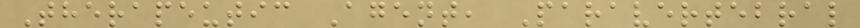Therapeutic Agent, Paravertebral
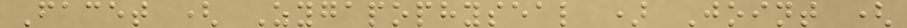Facet ( Zygapophyseal ) Joint (
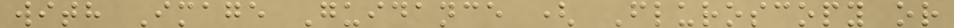with Image Guidance ( Fluroscopy or
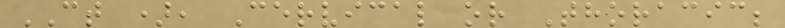CT ), Cervical or Thoracic;
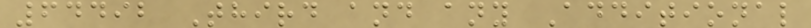64492 Third and any Additional
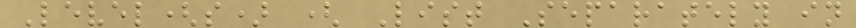Level(s) ( List Separately in
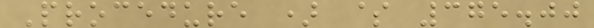Procedure ) $ 375.00
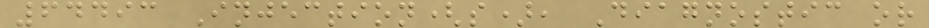64493 Injection(s), Diagnostic or
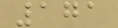171
